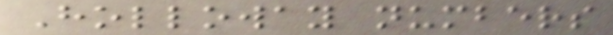Holloway numbers
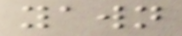yawn
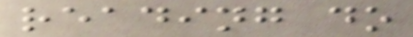reading do
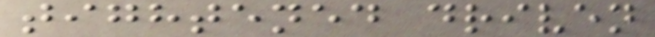tightened driven
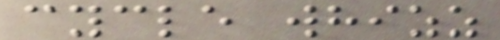cycle whizz
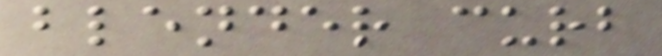blender curb
